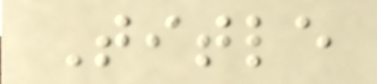Title
